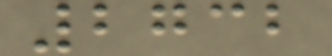2732
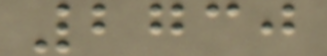2730
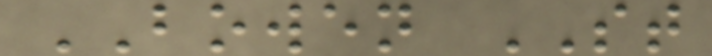BOWEN ST
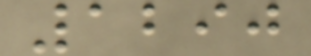1290
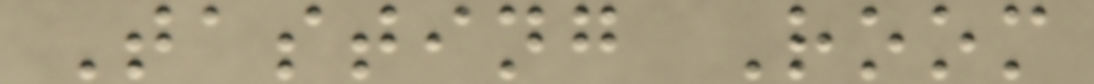Tasting Room
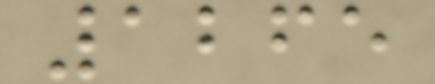1265
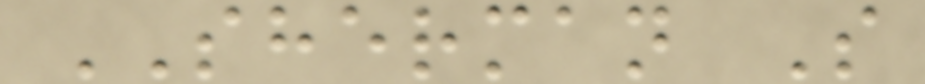SHERMAN S
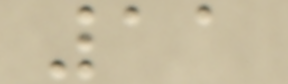11
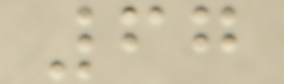67
